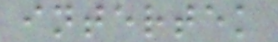intertek
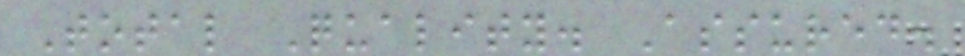Total Quality. Assured.
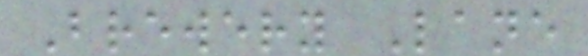Brewery Lane
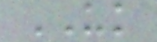UK
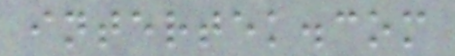intertek.com
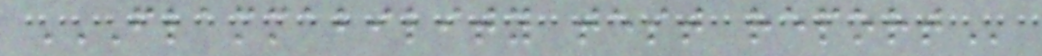FLAMMABILITY TEST REPORT
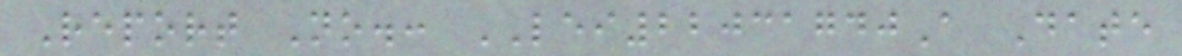Report No.: LEI22031740A Date
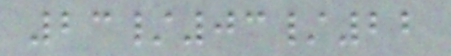23/03/22
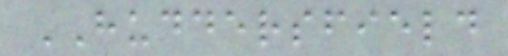HUDDERSFIELD
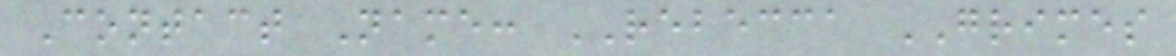Contact Name: REBECCA GRIMES
